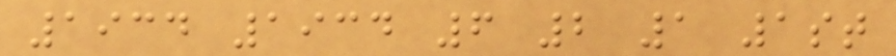1934 1934 6 2 1 1st
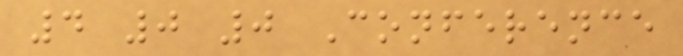4 0 0 Conference
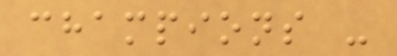champions -
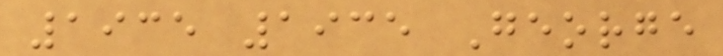1935 1935 George
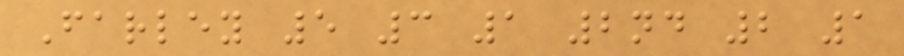Farley 5 3 1 2nd 2 1
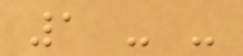1 - -
